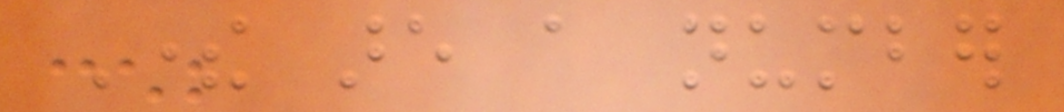There are a number
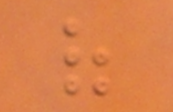of
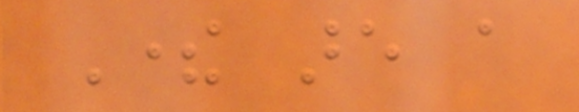There are a
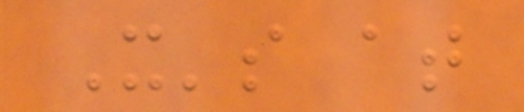It's at
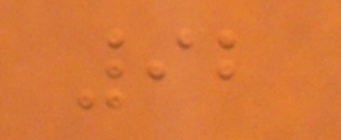92
